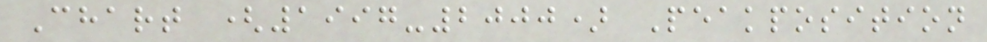Chart (1997-2000) Peakposition
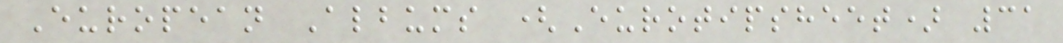European Albums (Eurotipsheet) 31
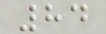84
